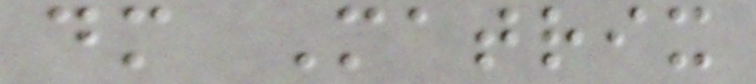dm Matrix
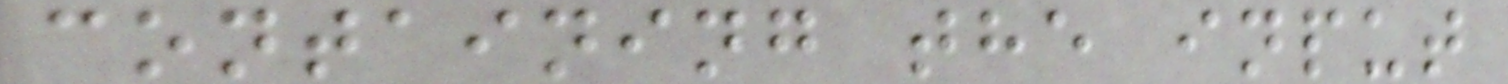containing the input
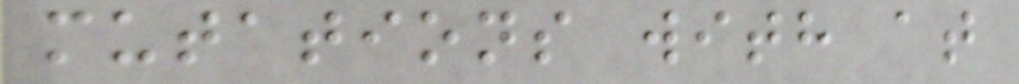mutations with at
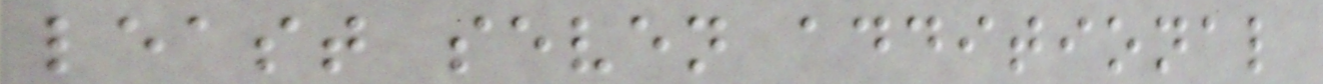least seven additional
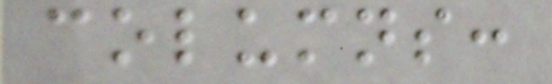columns:
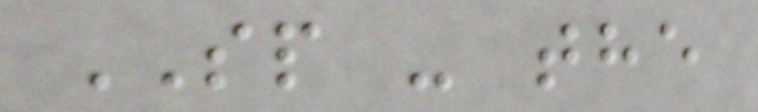SP - the
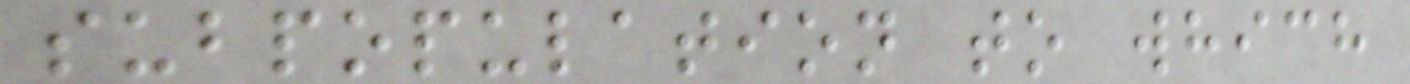subpopulation to which
